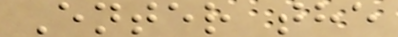Enter the
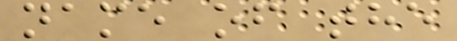name of the
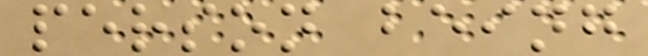person being
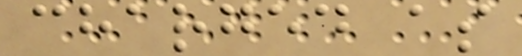charged as
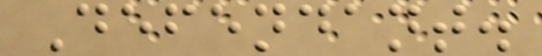Defendant.
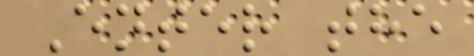Enter the
